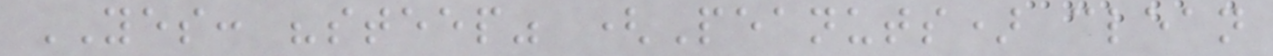YES: "steep" (Peanuts) clean
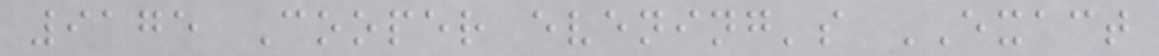9175 Cooper evening's EXACT
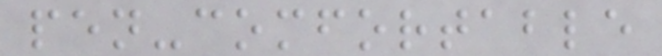pen-comfortable
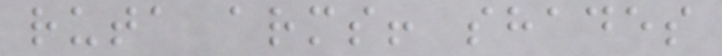ruta arms! shades
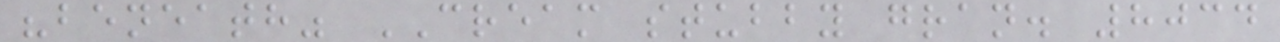"beneath" CREAM stubby gran. 8034
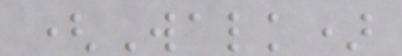(Walk)
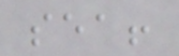sea!
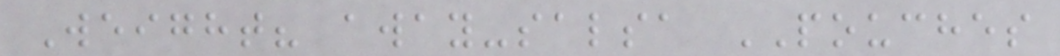Weight? away-salsa POUCHES
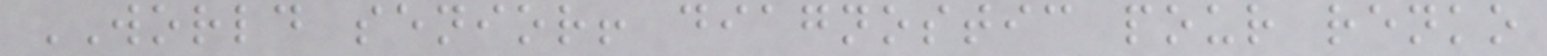WORLD senior! diagnostic pour renko
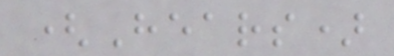(Hears)
